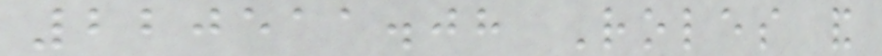220511.08 Roles and
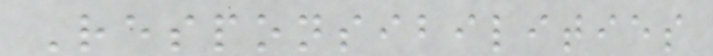Responsibilities
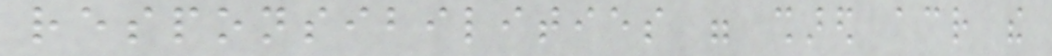responsibilities were shared across the
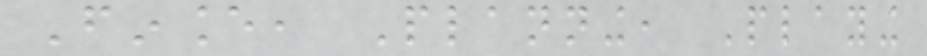Finance, Planning, Playing
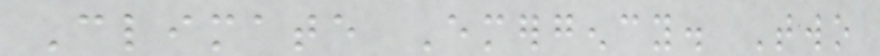Climate Emergency. Two
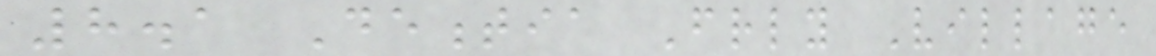8.1 Dementia Friendly Village
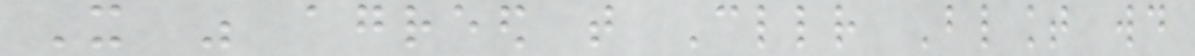It was agreed that Cllr Blount would
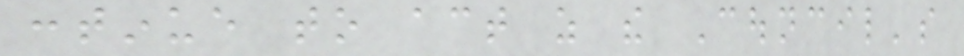continue to act as the Council's
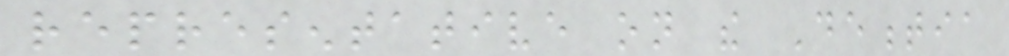representative on the Dementia
